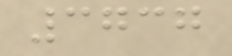3737
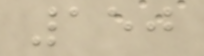150
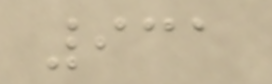931
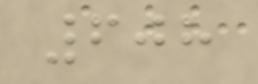608
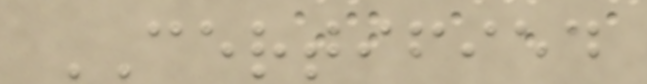CERTIFIED
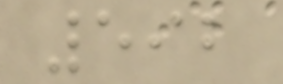592
